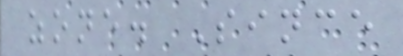zone. Since
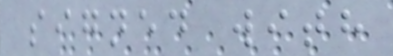signed with
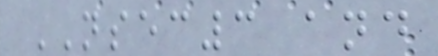NSEC3 and
